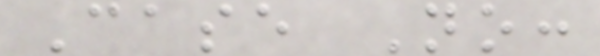Case No:
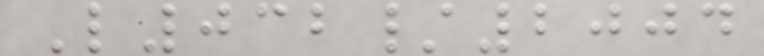L032/2004
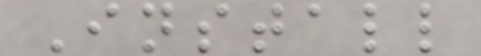Install
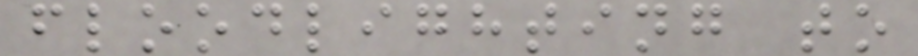floodlighting to
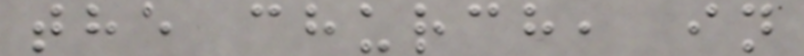the church, in
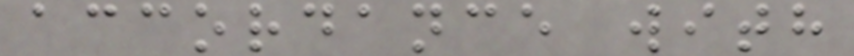accordance with
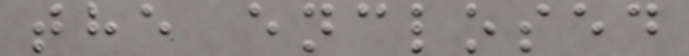the enclosed
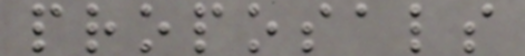proposals
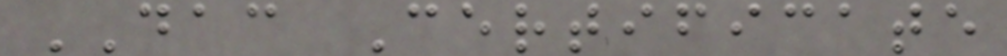DAC Certificate
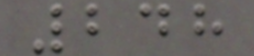248
